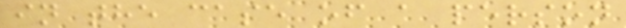in the case of a person
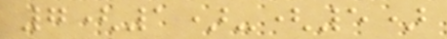7(1)-(5)
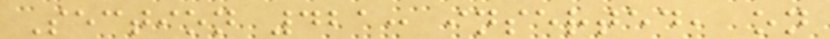Section 421: inserted, on
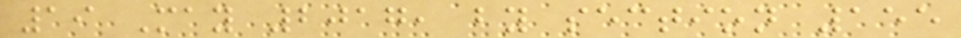19 May 2017, by section 155
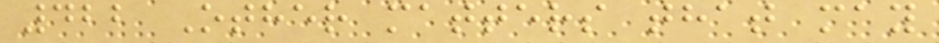422 Other matters that may
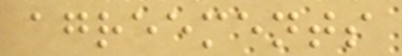agreements
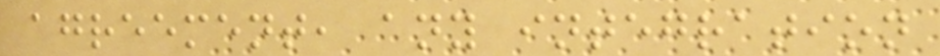agreement, any integration
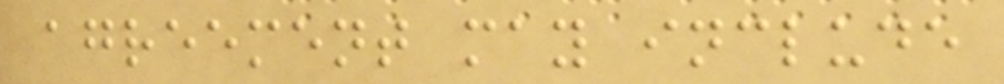agreement may include
